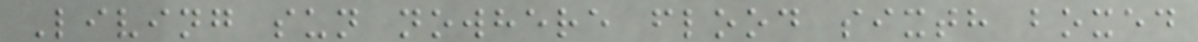Living sun nowhere flood sixth boxed
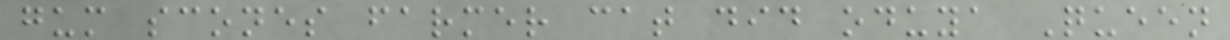gum scones farmer cat did oduya Queen
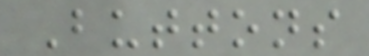Buttons
